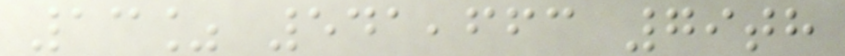13% 541,663 79th
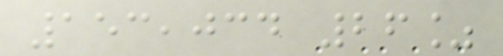153,034 26%
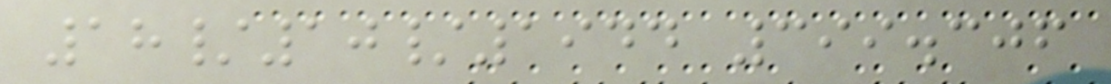18/10/1944 399.306
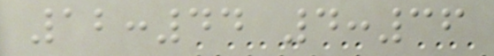12:44 4:36
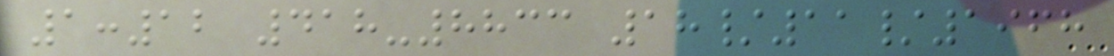1:12 418-8833 18/11/1968
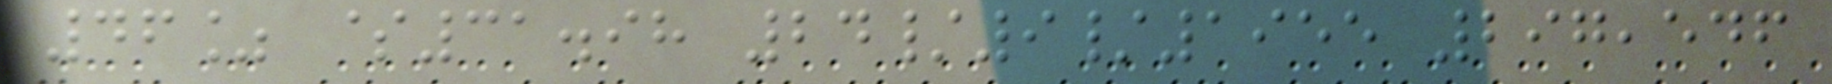46% $31.98 24/9/1955 297,546
